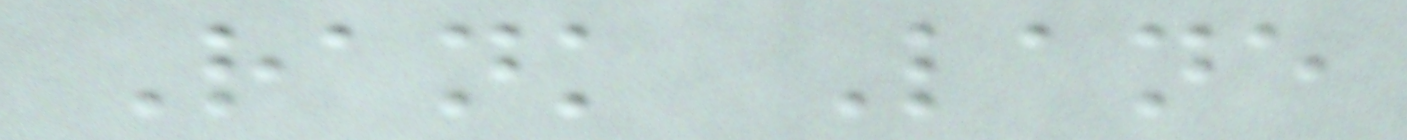Rank Lane
